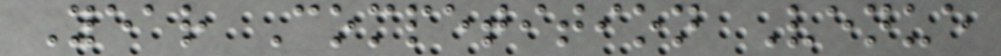Year Competition Venue
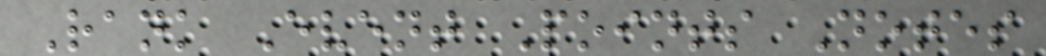Rank Event Points Notes
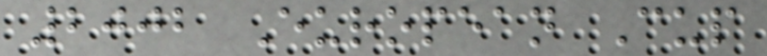2002 European Cup
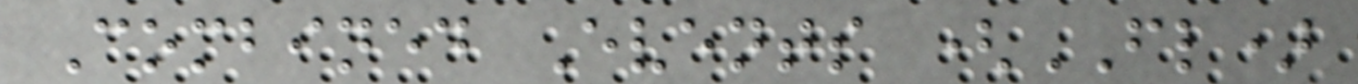Combined Events (FL)
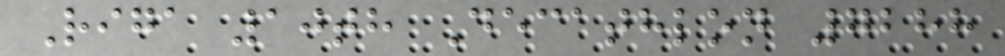Riga 10th Decathlon 7288
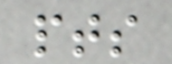pts
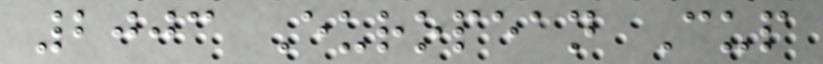2003 European Cup
